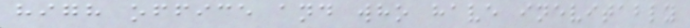high office and who have inevitably
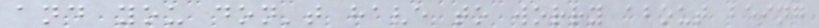and you don't have to worry about being
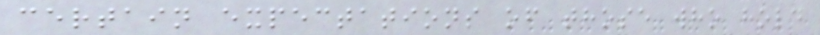certain expectations of those who hold
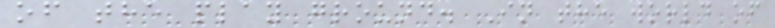of the play ground. In the world of
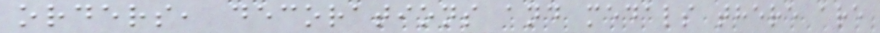orders, decorations and medals there are
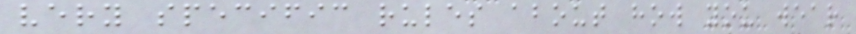very specific rules about how you wear
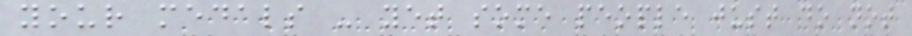your medals - yet some people just do not
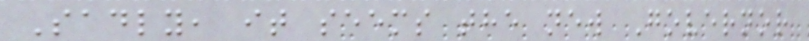Sadly, it seems the new Governor
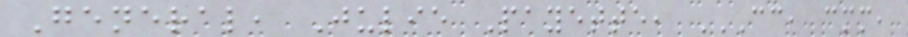General, Julie Payette, CC, CMM,
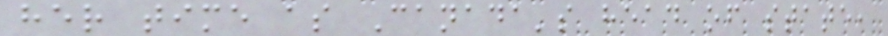her time as Canada's head of state,
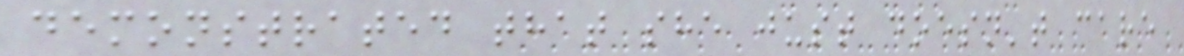demonstrated that she just doesn't care
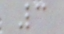3
